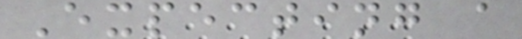Expecting a
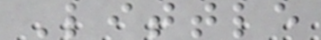Little
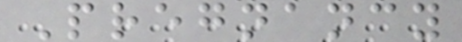Pregnancy
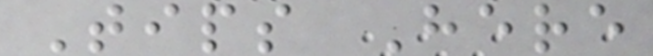Tips Here
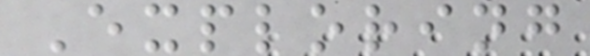Exploring
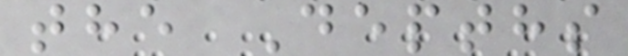the Depths
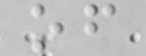of
